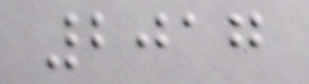2017
